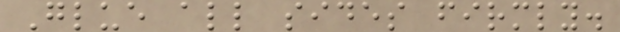Glue all sides firmly.
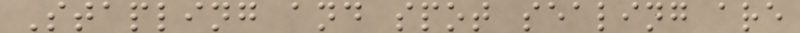Stapling and spot sealing are
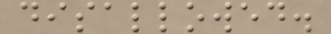disallowed.
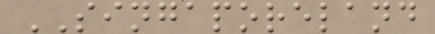SINGAPORELAND
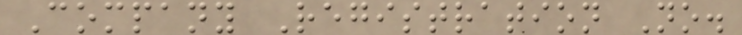Company Registration No.
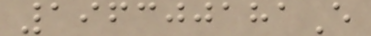196300181E
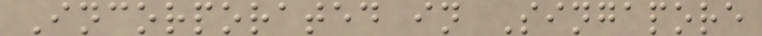Incorporated in Singapore
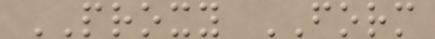PROXY FORM
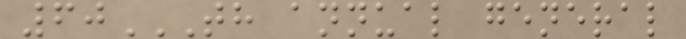60TH ANNUAL GENERAL
